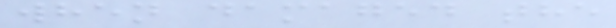when damaged the
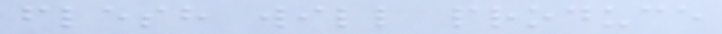flesh will produce
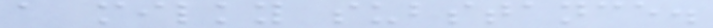a milky substance.
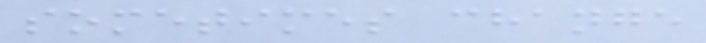sometimes change
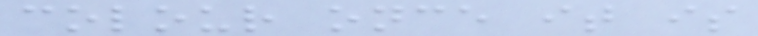colour once it is
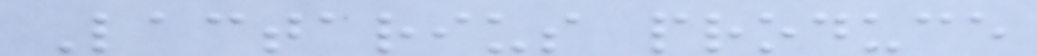Lactarius produce
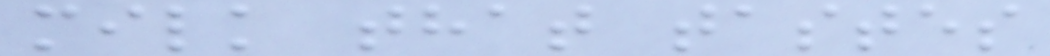milk that tastes
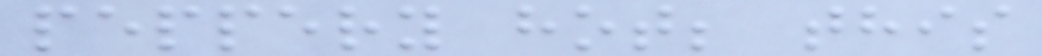peppery hot; this
